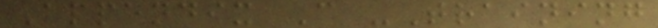Appendix C -Training
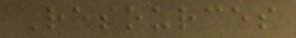Resources
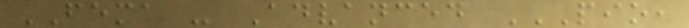FEMA - Advanced PIO,
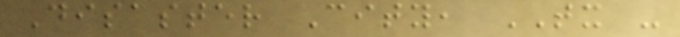Disaster City, TX -
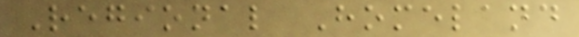Regional Homeland
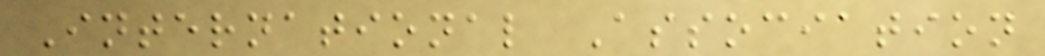International Association
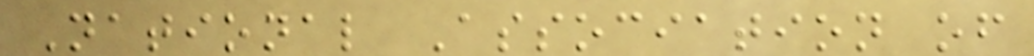National Association of
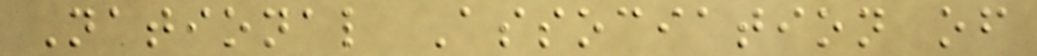National Association of
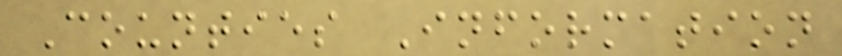Counties Information
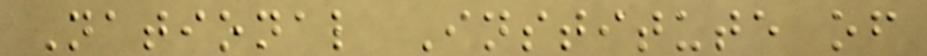National Institute of
